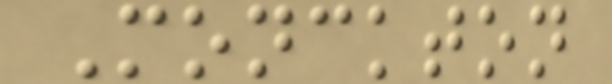Monckton
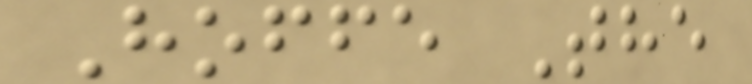Hoffe The
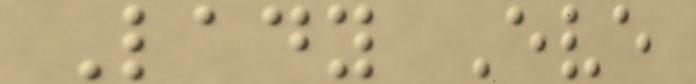Lady Eve
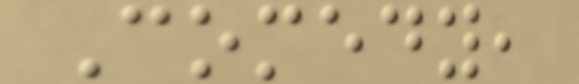Comedy,
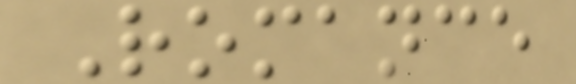Romance
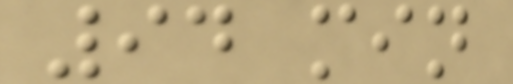94 min
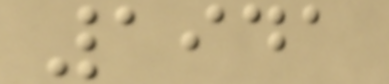1941
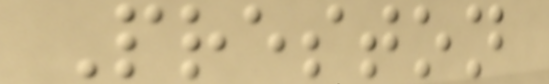Preston
